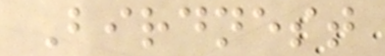Birdnest
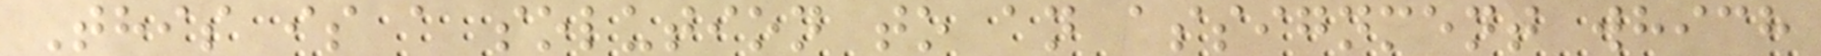This is a solution to an assignment which
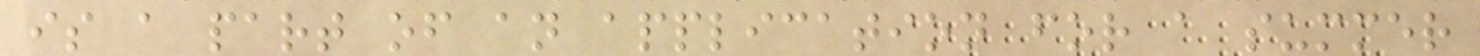is a part of an application for a summer
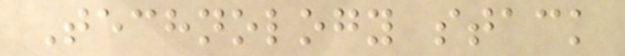Technology stack
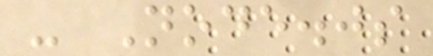- Node.js
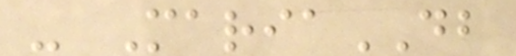- MariaDB
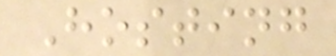Hosting
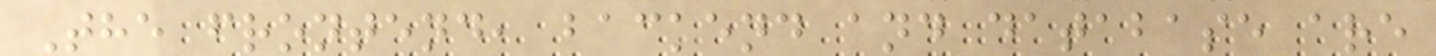The frontend, backend and database are
